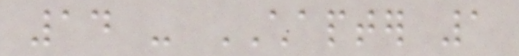14 - CHAPTER 1
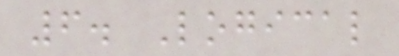6. Logical
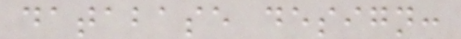database design:
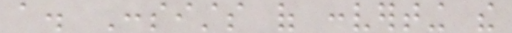a. Consists of converting the
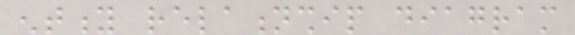entity relationship diagram
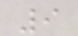9
